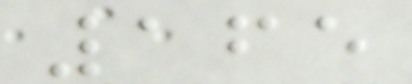165
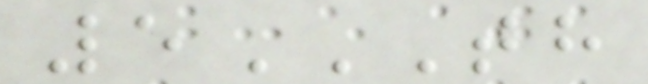5TH
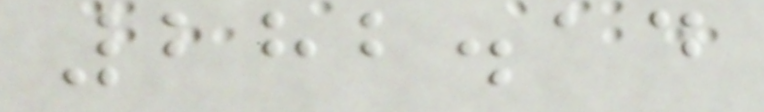282.14
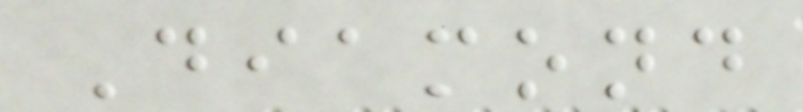Diamond
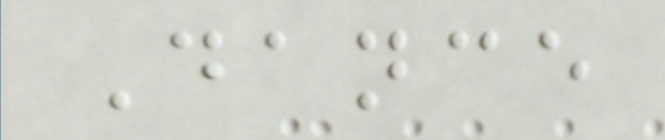Dance
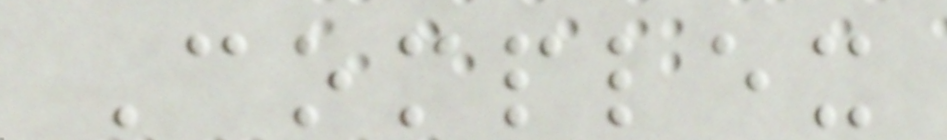Complex
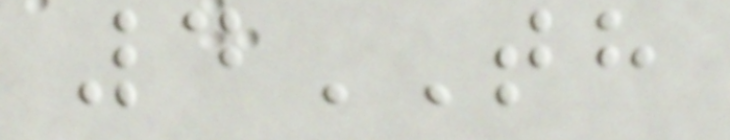4TH
